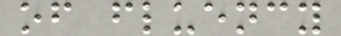of fluency
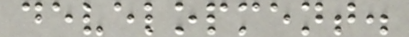development.
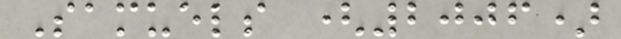Samuels (2006)
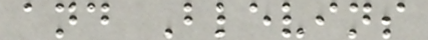and Blevins
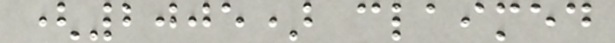(2005) claimed
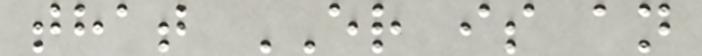that ER is an
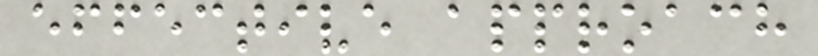effective approach
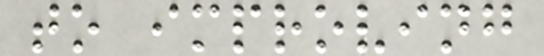to improving
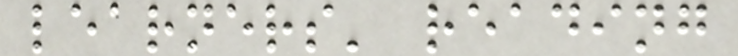learners' reading
